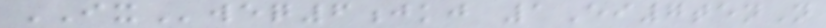IXweq6jkj 1Ei7tenN
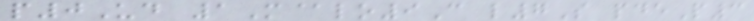p0Ud 1M@lo9C l7S pdeP3
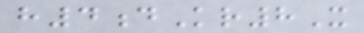h4dKr8X
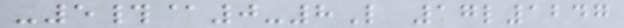-5#@0-8L 17l1247
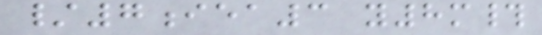/7iea3 y8m#
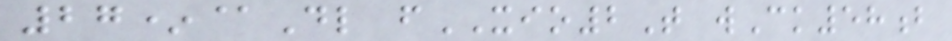27*@Dl fXIO2T wCk58b
